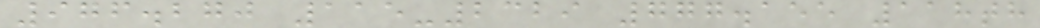976.270 115-2329 777.155 118th
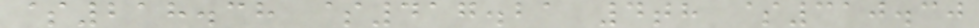$218.38 $417.21 4th $310.30
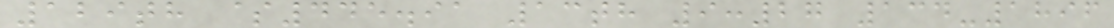129th $445.91 13th 9:27 134-1896
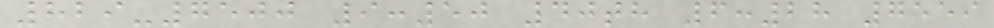829-7500 9:50 40th 6:28 7559
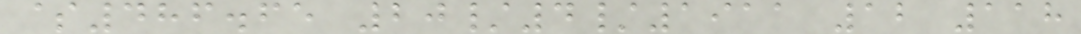$486.65 20/4/1911 12 118
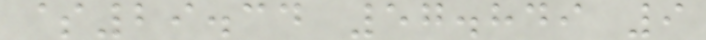$29.34 57.849 9
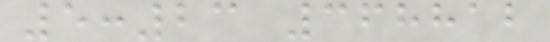5:23 368812
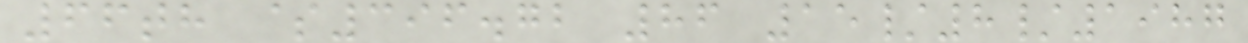66th $396.72 86 15/8/1987
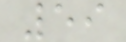59
